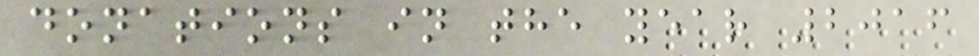donations in the year 2016
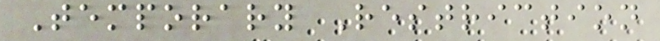Temporary Restriction
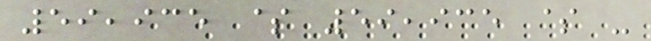59,935 $ 59,935 $ -
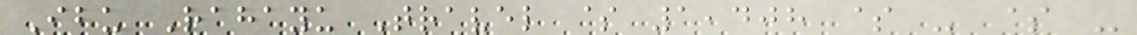Ibu Rahayu Travel $ 1,408 $ - $ -
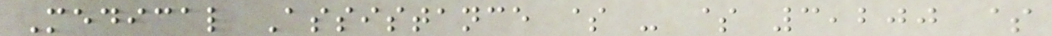Medical Assistance $ - $ 3,200 $
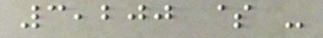3,200 $ -
